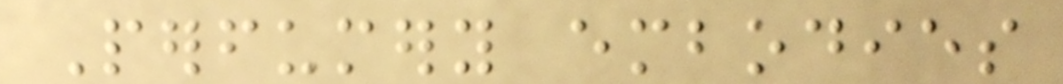Perfumery embodies
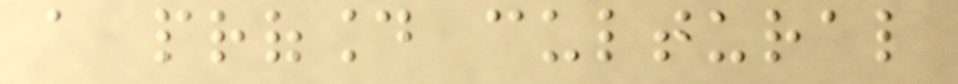a profound cultural
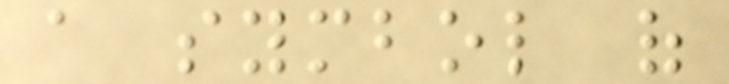a symbol of
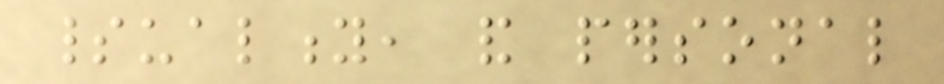spirituality, and personal
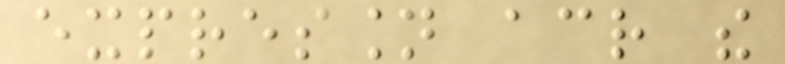expression across the
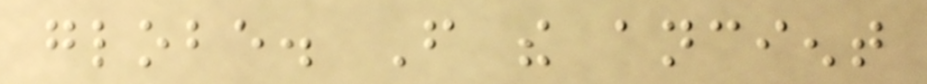globe. From the ancient
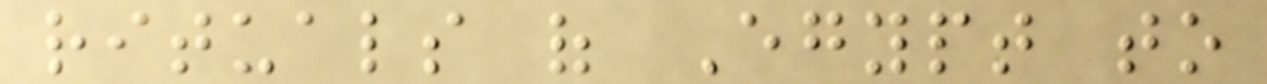rituals of Egypt to
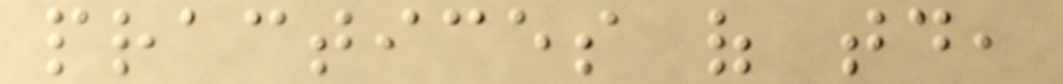practices of today,
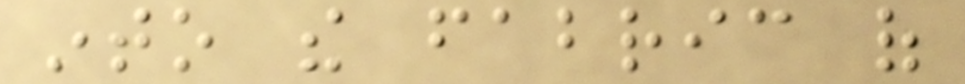into the fabric of
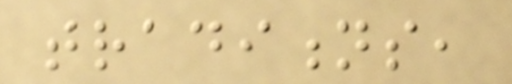traditions,
